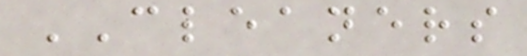CLEANERS
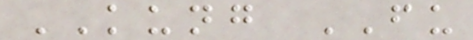KUNG FU
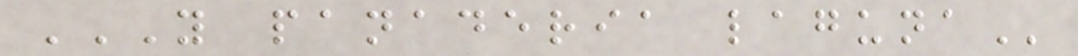Y PANADERIA LAGUNA
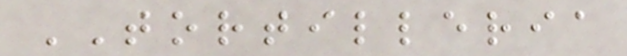TORTILLERIA
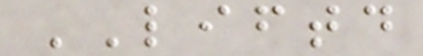LIFTD
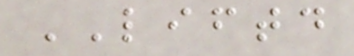LIFTD
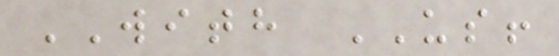WITH US!
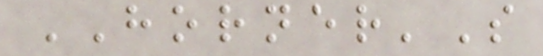HORNER'S
